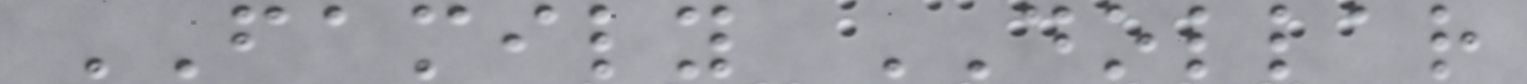FAMILY DOLLAR
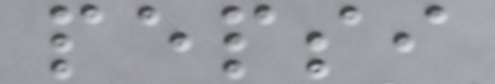pepsi
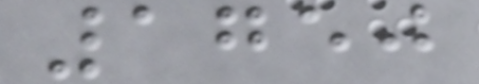1750
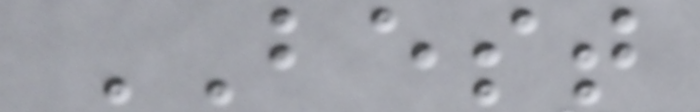BEST
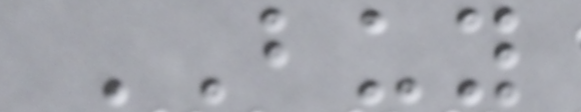BUY
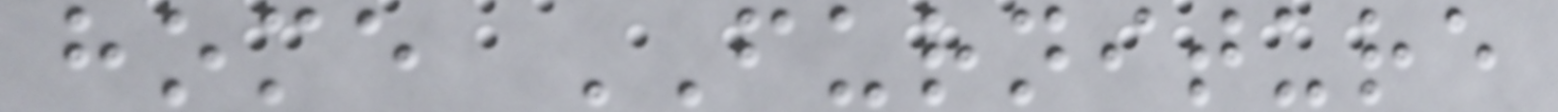home FURNITURE
